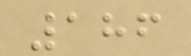186
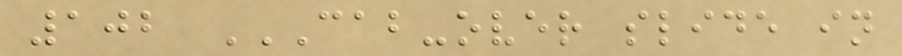102 CAB-OVER SLIDE IN
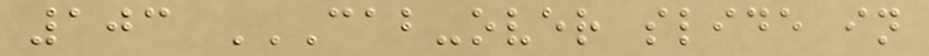103 CAB-OVER SLIDE IN
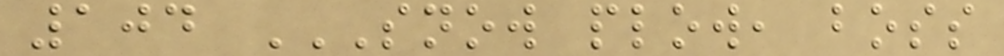104 SNOW PLOW, BOSS
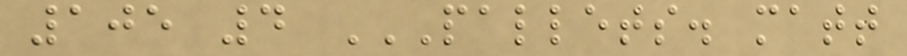105 4 PALLETS. MATT
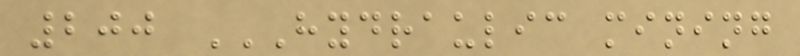200 HYDRAULIC MINING
